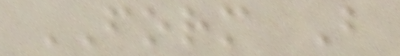FORM B
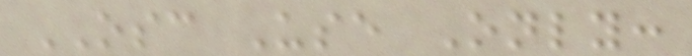OSC Use Only:
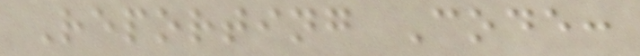Reporting Code:
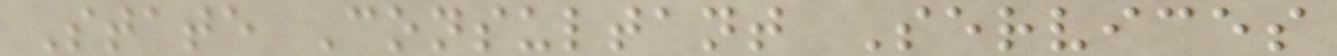State Consultant Services
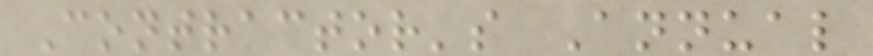Contractor's Annual
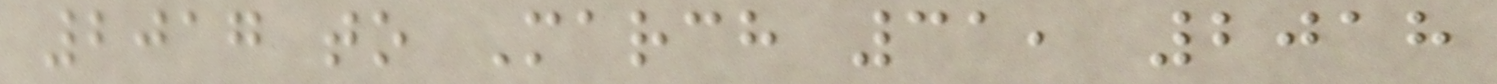2017 to March 31, 2018
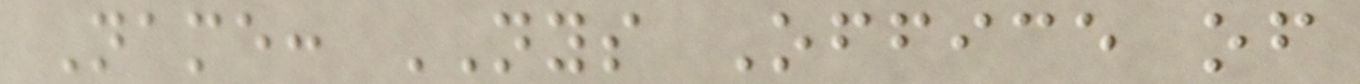Name: NYS Office of
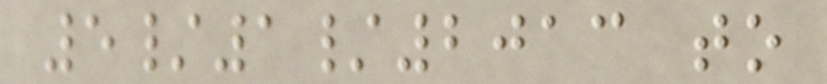5/1/2013 to
